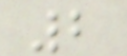2
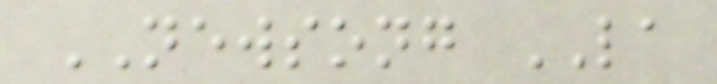NEWSONG LA
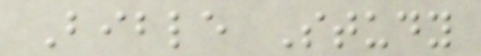Bible Study
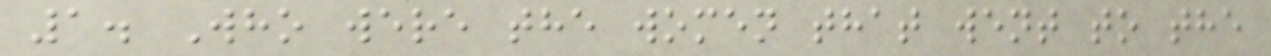1. Who were the women that went to the
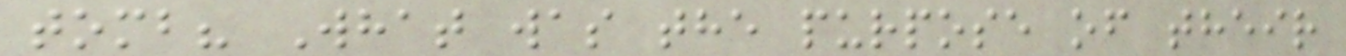tomb? What was the purpose of their
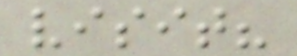visit?
